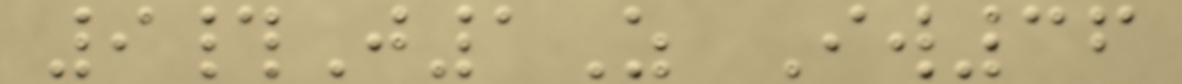9#J1Z Iw36
